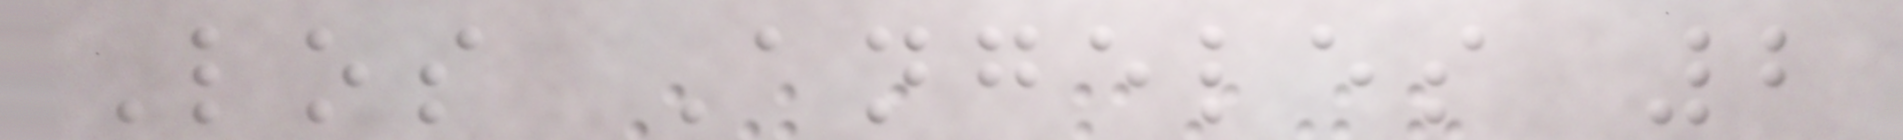Los Angeles 2
